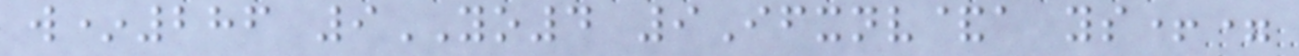w*286 9YO4 9Ifxnv&a ys+=
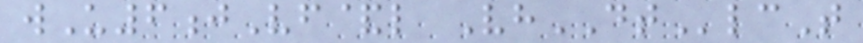wU6jVf&l VhDTlcT
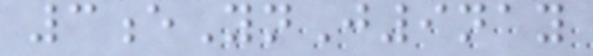3eYnJ9nay
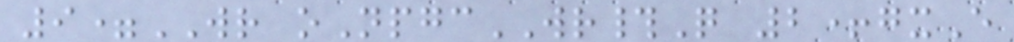9=WR oNpgcWR#Q 2+gxE
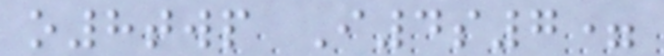o8twp I4s7=
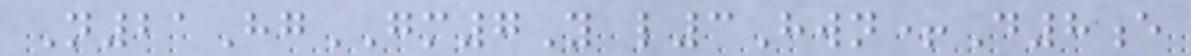N21HgGM7Y l3Hwn+D8e
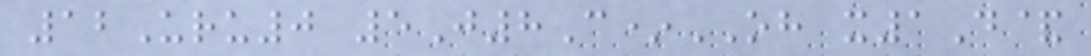12Uru0 5J8C*OH x1D&
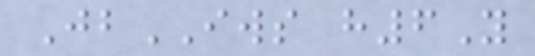JbIWS h6Y
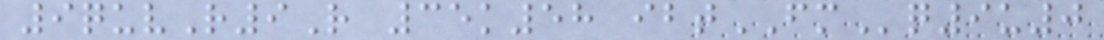9quvR9R 35k58 ibtFMq9u0
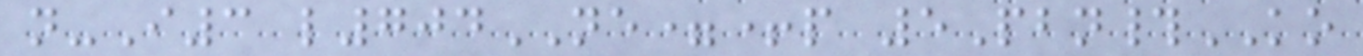n-I3 l704NE=+p 5Pbn#KO
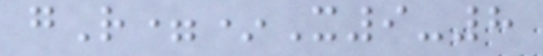gR=*X9-8
